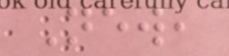New,
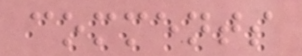comments
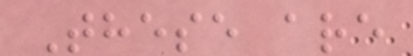These are
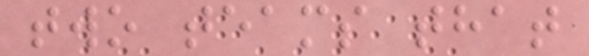two teams that
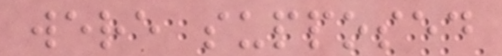were supposed
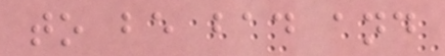to be bad and
